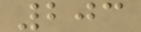203
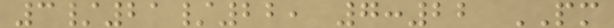3/21/22, 7:22 PM
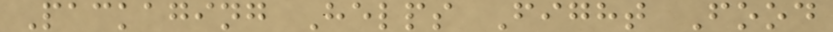Packaging Helps Fight Food
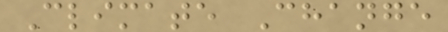Climate Change
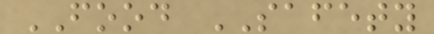FOOD SAFETY
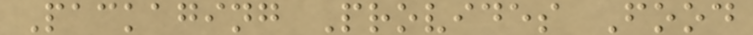Packaging Provides Food
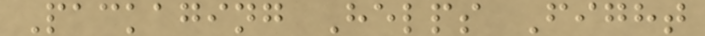Packaging Helps Fight
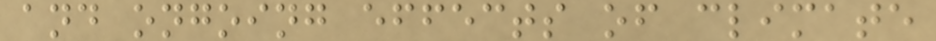and ongoing effects of climate
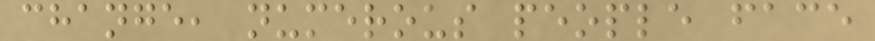change, numerous people face
